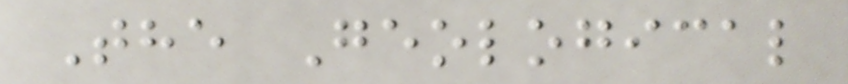The Geological
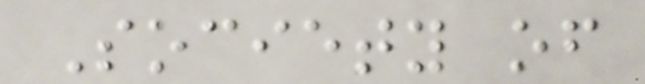Society of
